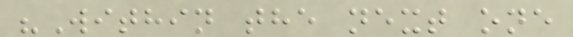"Within the next one
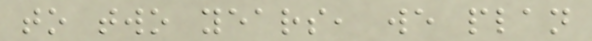to two years, we plan
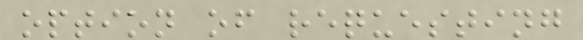option of requesting
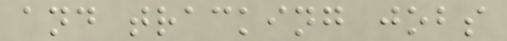and tracking jobs
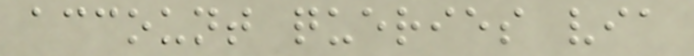account queries via
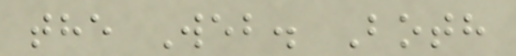the Web. Both
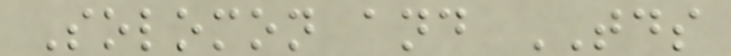Solomon and TDS
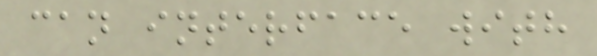can interface with
